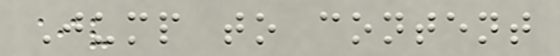Jump to content
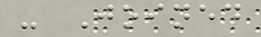- Joined
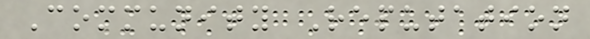Community Reputation
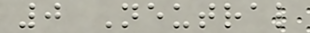0 Neutral
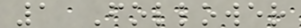1 Follower
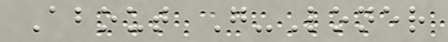About G-Loner
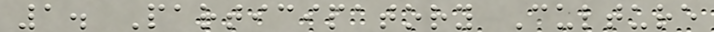1. Participatory Culture
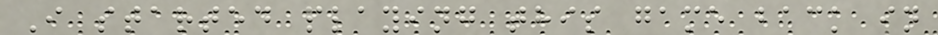I started playing this game back in
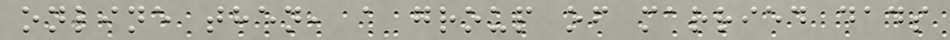online then, a group of married dads
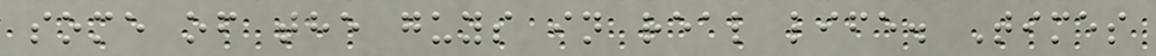some of the guys in real life. Times
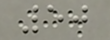50
